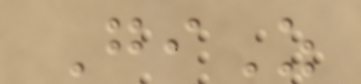GiZ
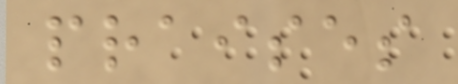praises
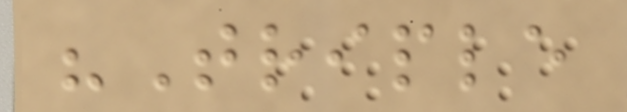"Triple
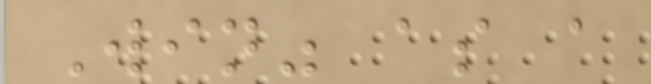Win" as a
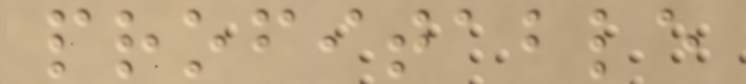profitable
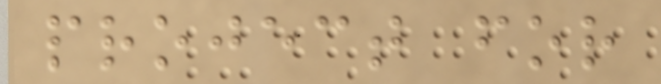project for
